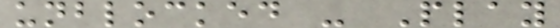unblocked - Play
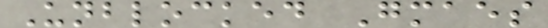Unblocked Gmaes
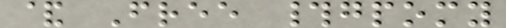& Free #gpomy
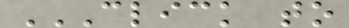CLICK TO
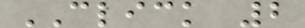CLICK 2
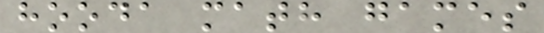hooda math games
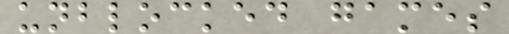unblocked games
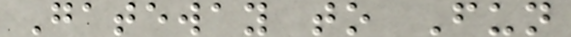Gateway to Fun
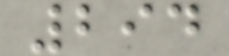294
